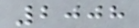2008
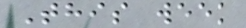This week
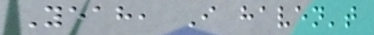Yeah, I haven't
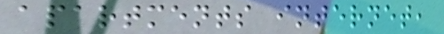apartments internet,
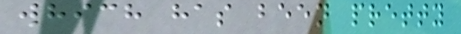which has been pretty
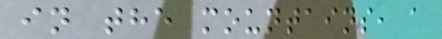in the mountains, a
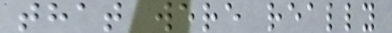that were really
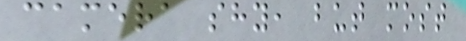camera shy, but most
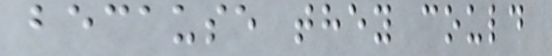because they could
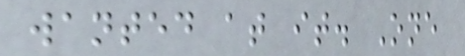wanted at it. One
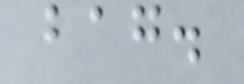bag.
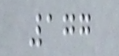177
